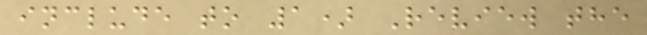include to 1) Review the
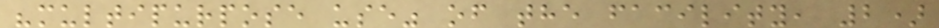"multipurpose use" of the facility, 2)
